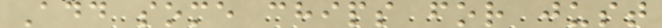Add some chips for just
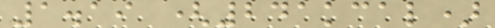1.19 (241kcal)
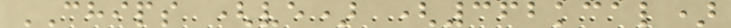CHIPS (ve) (362kcal)
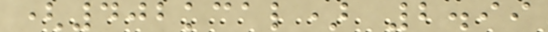(402kcal) 2.99
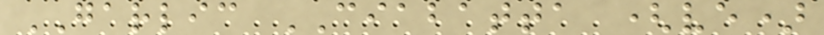GARLIC CIABATTA (ve)
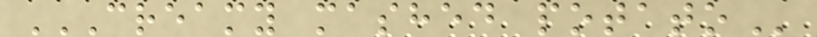CREAMY MASHED POTATO
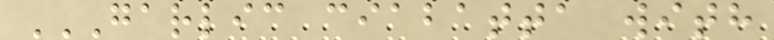GARLIC CIABATTA WITH
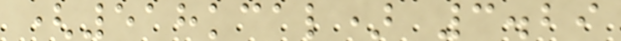(518kcal) 3.29
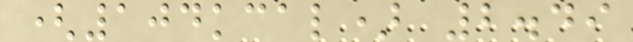(104kcal) 2.49
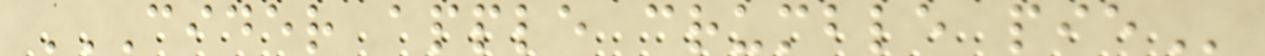CIDER APPLE CRUMBLE PIE
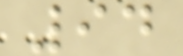94
